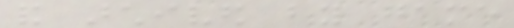and archived by game
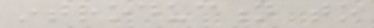introduction to
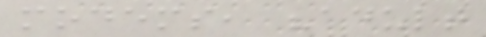modems, "adult
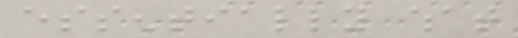essentially what
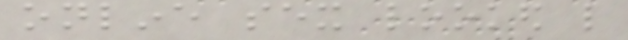online sex looked like
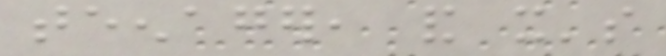teenager, and it's
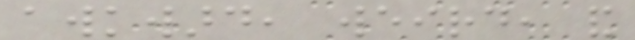awkward, weird, and
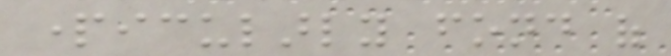particularly fond of
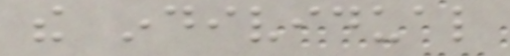the individual
